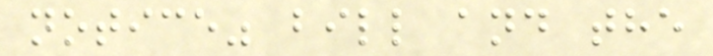notice" bill and the
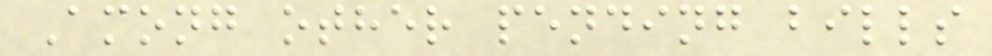Among other pending bills
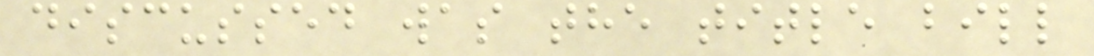discussed was the title bill
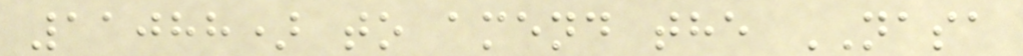11088) to amend the NASA
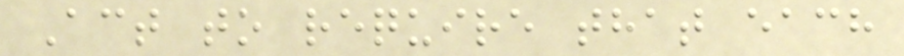Act to require that each
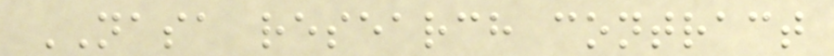NASA research contract
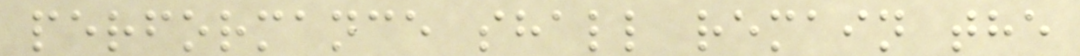performance shall remain the
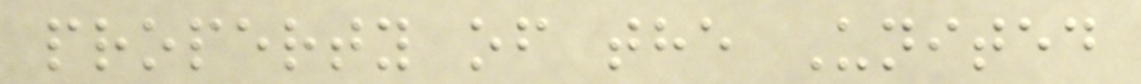property of the United
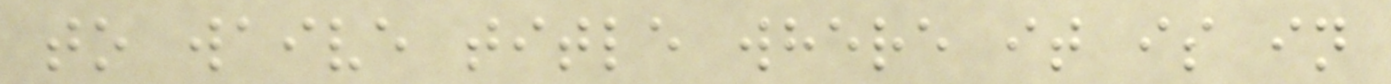to waive title where it is in
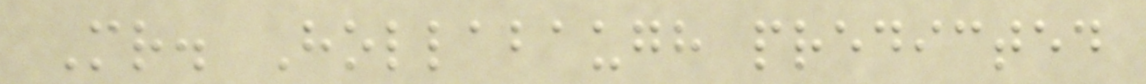Mr. Hollabaugh predicted
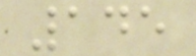145
